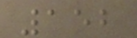152
